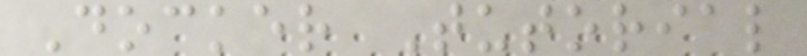Docker Tutorial
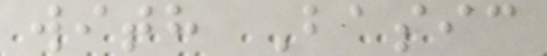with Basic
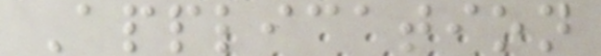Application
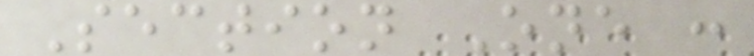Section One :
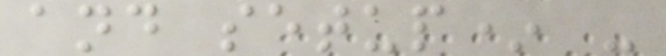and setup* -
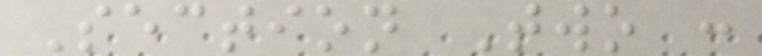Section Two :
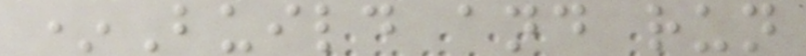*Build and run
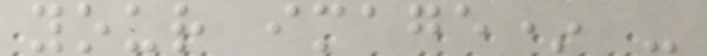your image* -
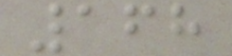168
